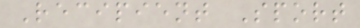Recipient Sport
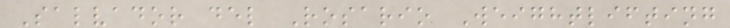Salvador del Rosario Weightlifting
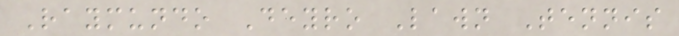Raymundo Deyro Lawn Tennis
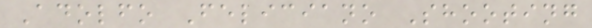Adolfo Feliciano Shooting
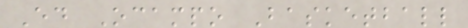Ed Ocampo Basketball
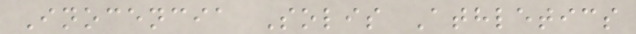Inocencia Solis Athletics
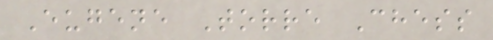Eugene Torre Chess
